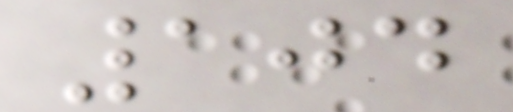104
